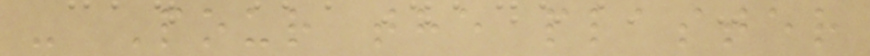- Pour the plaster
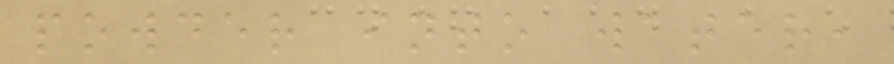powder into water,
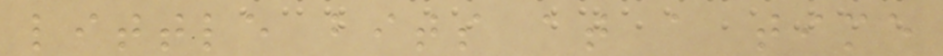little bits at a time
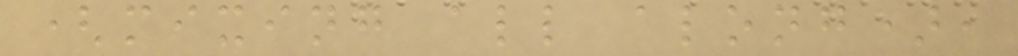(mixing all along),
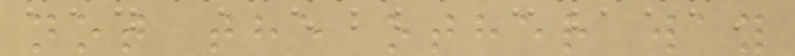not the other way
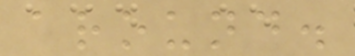around.
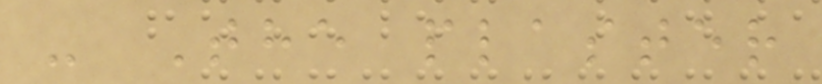- The plaster
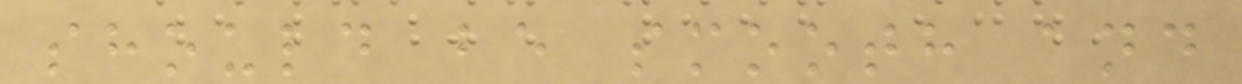should be smooth and
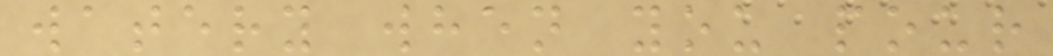watery when you pour
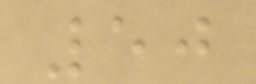50
